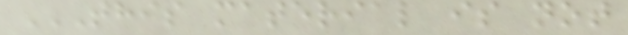THIS MATERIAL IS NOT
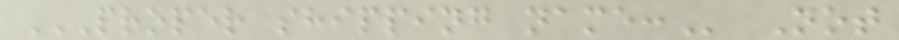PROPER SHIPPING NAME: Not
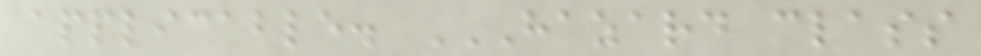applicable. HAZARD CLASS
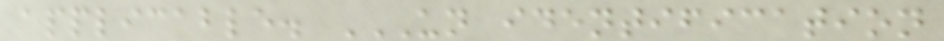applicable. UN IDENTIFICATION
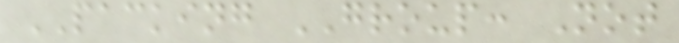PACKING GROUP: Not
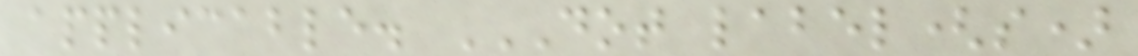applicable. DOT LABEL(S)
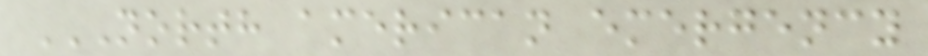NORTH AMERICAN EMERGENCY
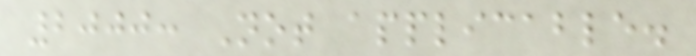2000: Not applicable.
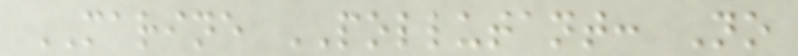MARINE POLLUTANT: No
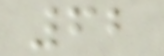62
